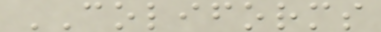COLIFORMS
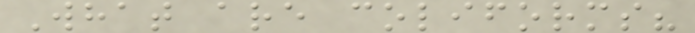What are coliforms?
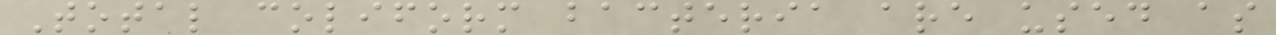Total coliform bacteria are used as
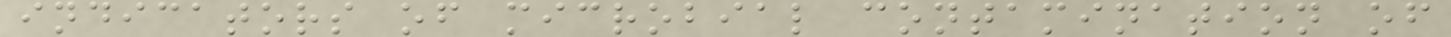indicators of microbial contamination of
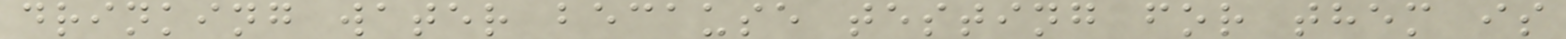drinking water because testing for them is
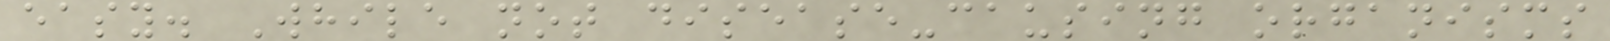easy. While not disease-causing organisms
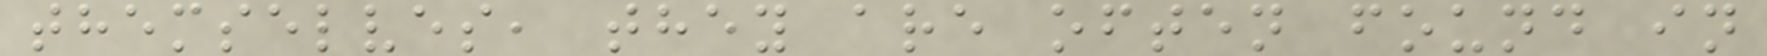themselves, they are often found in
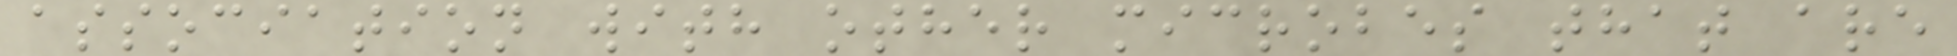association with other microbes that are
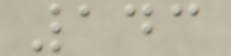143
